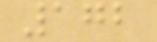172
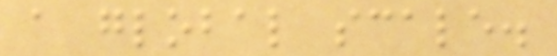a global scale.
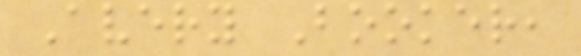Avery Booker,
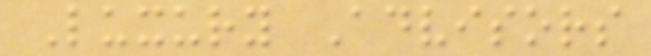Luxury Advisors
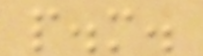p.m.
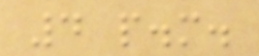4 p.m.
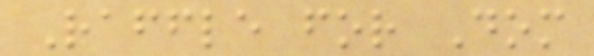Raffle for Dom
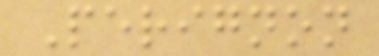Perignon
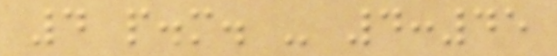4 p.m. - 4:45
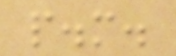p.m.
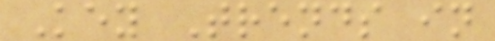Key Trends in
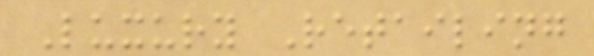Luxury Retailing
